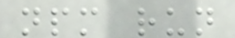npm run
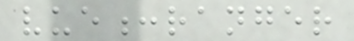vue:ranger
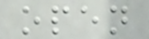open
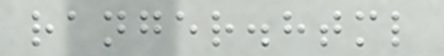ranger.html
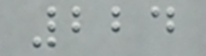224
